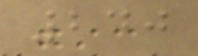240
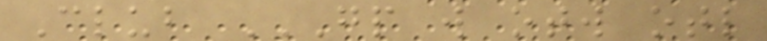Club GP W OTW OTL
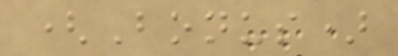(Bonus)
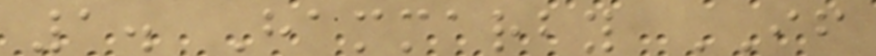1. Hammarby IF
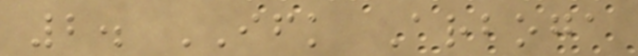2. IFK Arboga
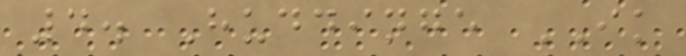4. Huddinge IK
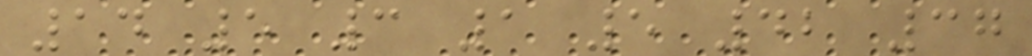14 5 3 1 5 42 37
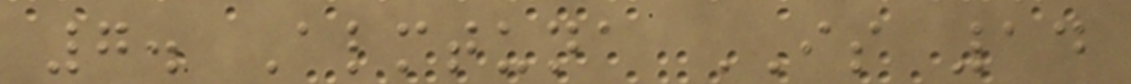7. Almtuna IS 14
